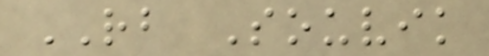RB Souvik
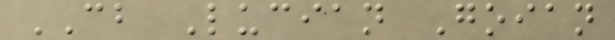CB Lucian Goian
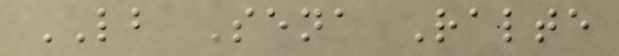LB Sena Ralte
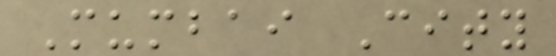Mumbai City
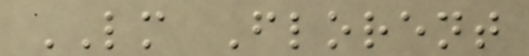LM Florent
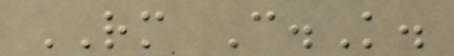RM C.K.
